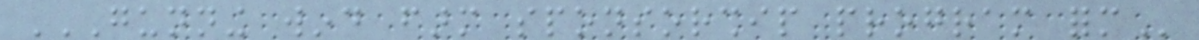GUNNING WIND FARM SPONSORSHIP PROGRAM FORM
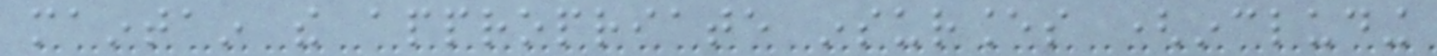maintain the appropriate insurances (including
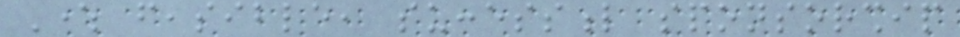Where feasible, successful sponsorship
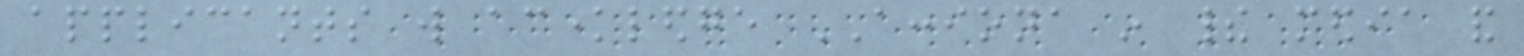applicants will acknowledge ACCIONA in their media and
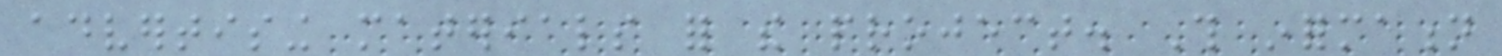advertising materials for the project. This information
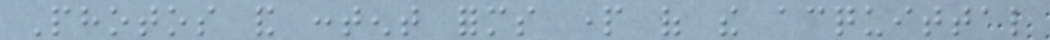Photos and content forms part of the acquittal
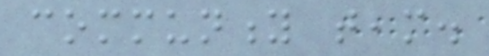community team.
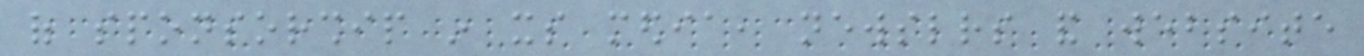of sponsorship in its media, newsletters and website
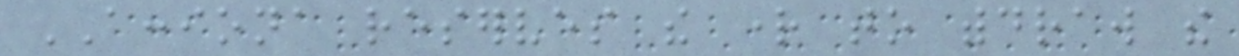ACCIONA reserves the right to withdraw the
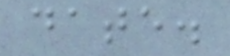date.
